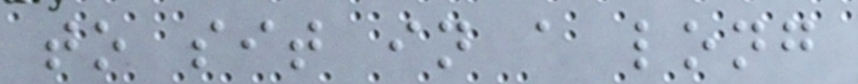to sit in a long
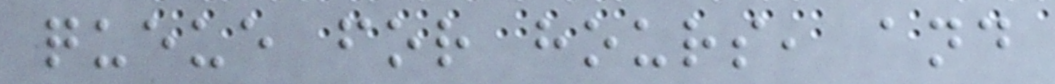queue for hours, and
